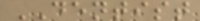DENTIST
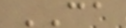CA
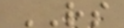RS
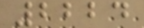2224
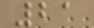21
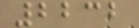2232
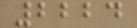2224
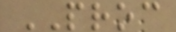PROC
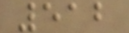512
